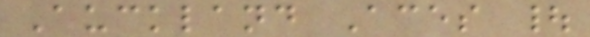Auckland Aces |
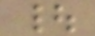|
